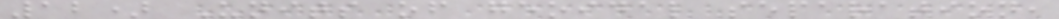12) Units of geoidal separation,
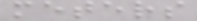meters
